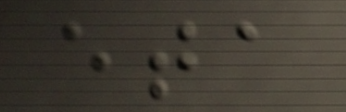eta
